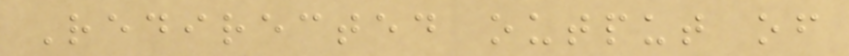Redirected output of
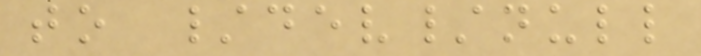to /dev/null
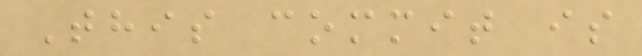This commit is
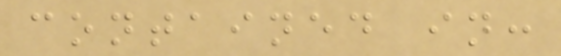contained in:
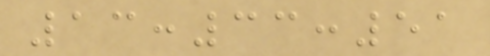13:33:51
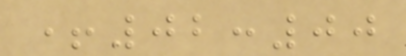+02:00
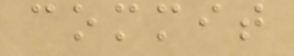commit
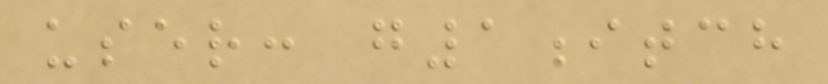user: g1itch
